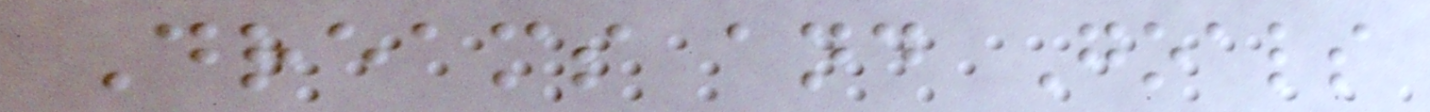Dreams and Goals
